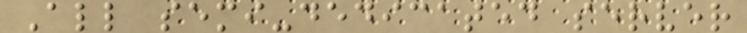All semi-dedicated server
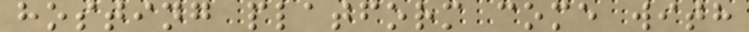hosting platform come with
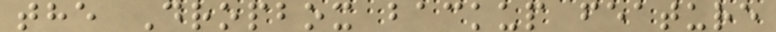the Dropbox backup feature
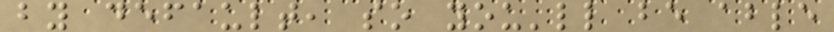by default, so you'll be able
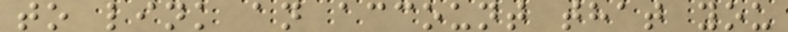to link an account that you
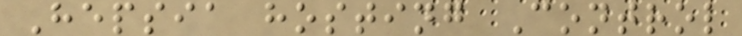Hepsia hosting Control
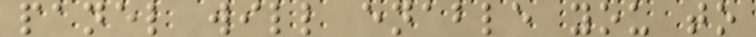panel will enable you to
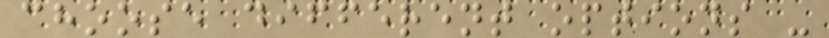choose different options -
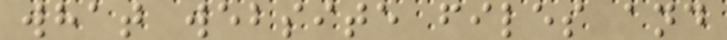what website files and
